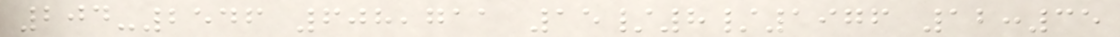204-2546 608,711 15/8/1976 12:35
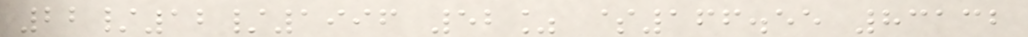22/12/1996 52% $166.55 83132
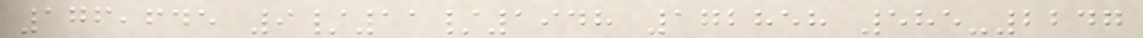176,645 9/11/1948 172858 585-2247
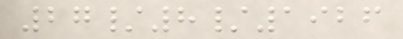27/8/1926
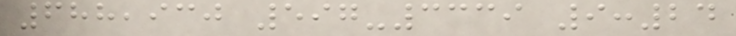688,930 597-3339 9:24
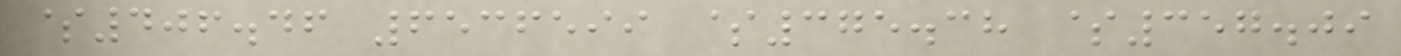$406.46 6536599 $375.38 $357.09
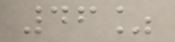46%
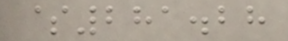$281.28
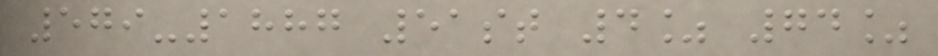579-1887 51st 4% 74%
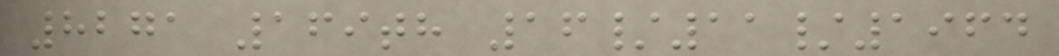8271 169th 16/11/1964
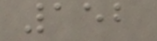152
